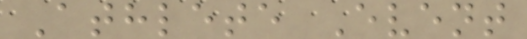Athlete Event
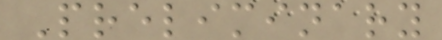Preliminary
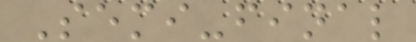Semi-final
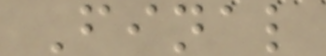Final
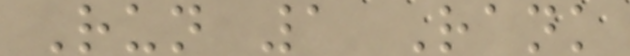Run 1 Rank
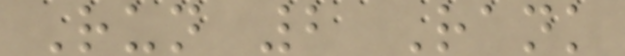Run 2 Rank
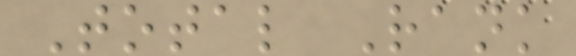Total Rank
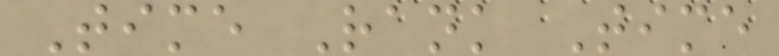Time Rank Time
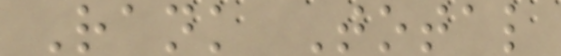Rank Total
